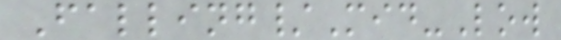Falling/Mid-Low
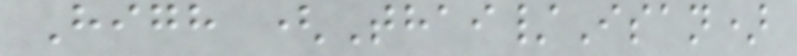High (Thai/Isan)
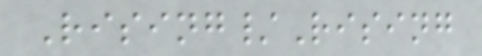Rising/Rising
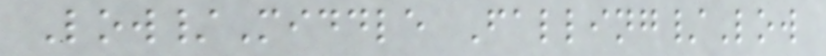Low/Middle Falling/Low
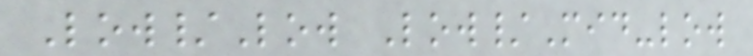Low/Low Low/Mid-low
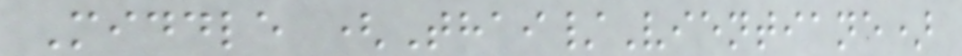Middle (Thai/Vientiane)
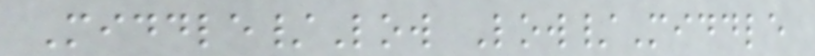Middle/Low Low/Middle
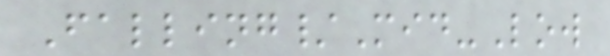Falling/Mid-Low
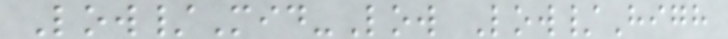Low/Mid-Low Low/High
